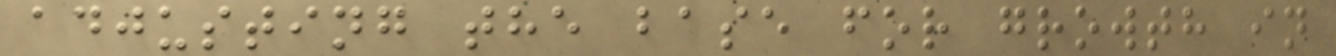adjusting the base for growth in
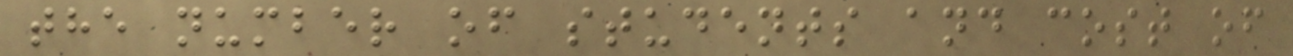the number of students and cost of
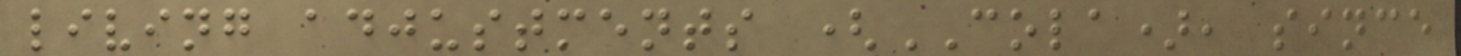living adjustments (COLA), since
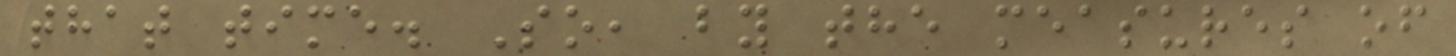that time. So, by the measures of
